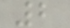2
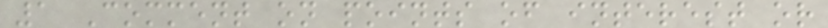1 Comment on points of interest or
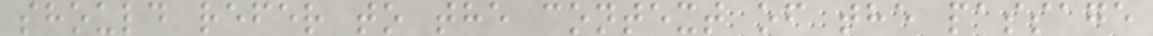should refer to the context of the passage
